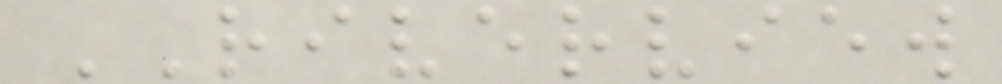RIVERVIEW
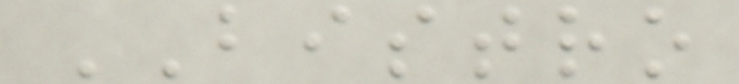BISTRO
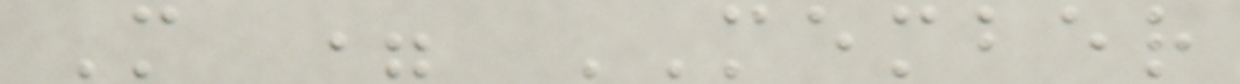M = MEMBER
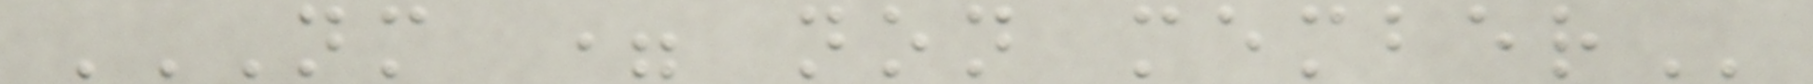NM = NON MEMBER
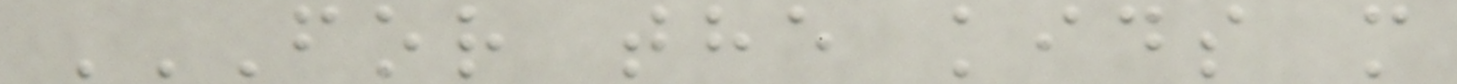FOR THE KIDS M
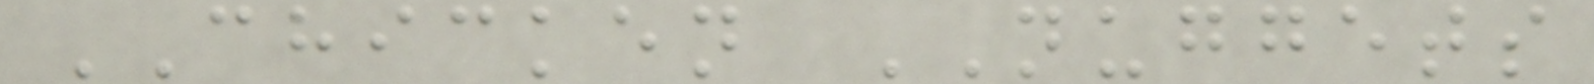CHICKEN NUGGETS
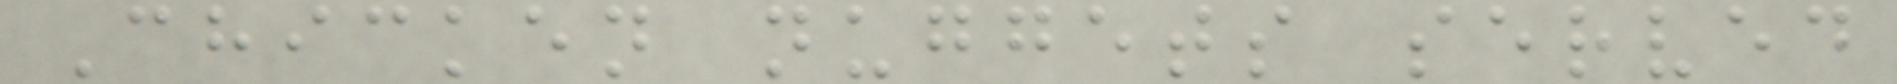Chicken nuggets served
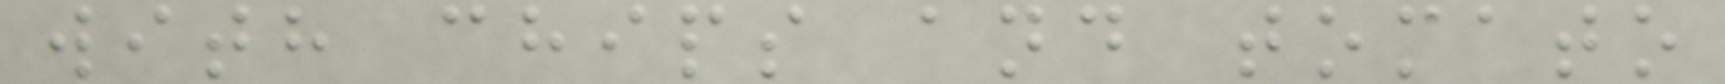with chips and tomato
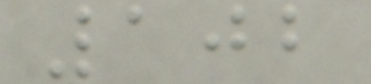102
